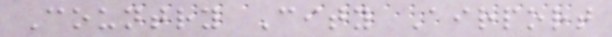Country City Airport
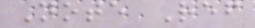Note Ref
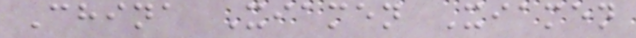China Xiamen Xiamen
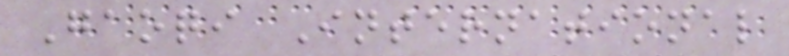Gaoqi International
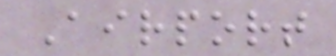Airport
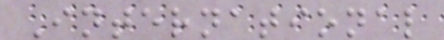International
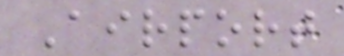Airport
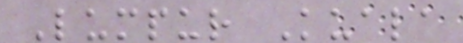Lumpur Kuala
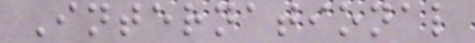International
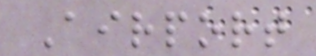Airport
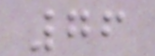76
